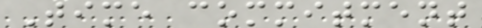Time commitment
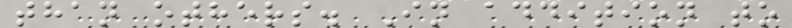than others. In addition to
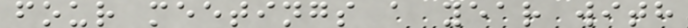four meetings a year with
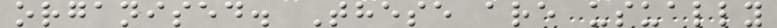organised. These are usually
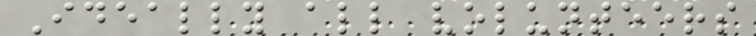Ideally all volunteers
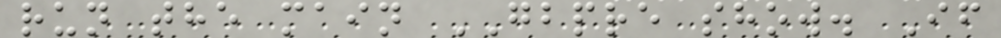run the main GBPRE show. If
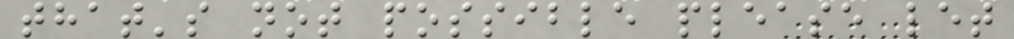that's not possible please let
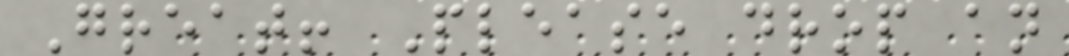Great! Please drop an
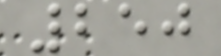250
